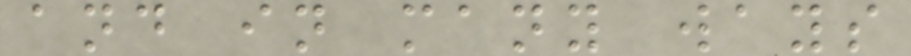and in many ways
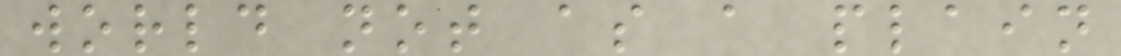world not as a plain
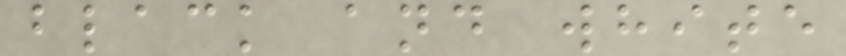black and white
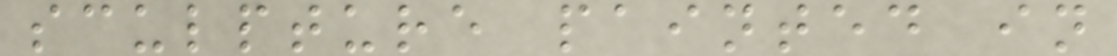sculpture painted in
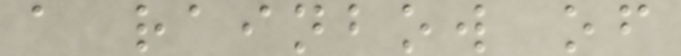a rainbow of
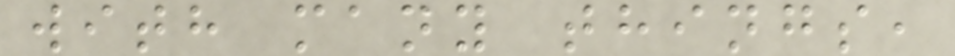with many things,
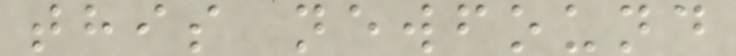this newfound
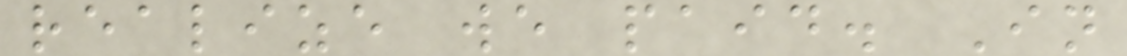realize we paid. In
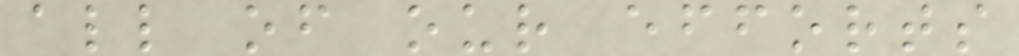all of our efforts
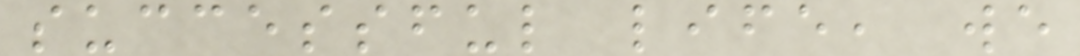successful life, we
